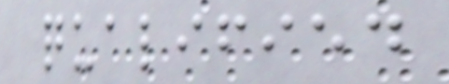qualified
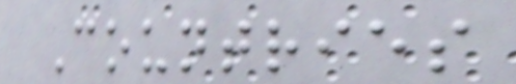Countries
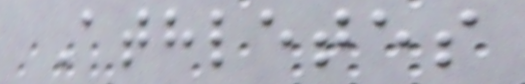Athletes
